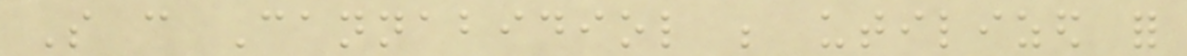So can Cannabidiol be utilized for
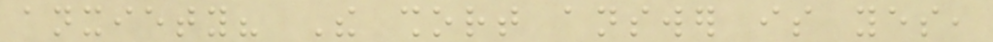anxiety? The short answer is yes,
